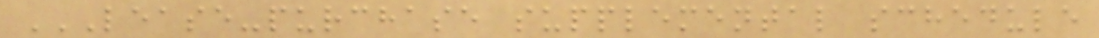LEASE-PURCHASE SUPPLEMENTAL SCHEDULE
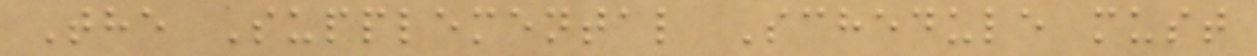The Supplemental Schedule must
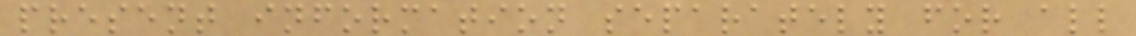present information separately for all
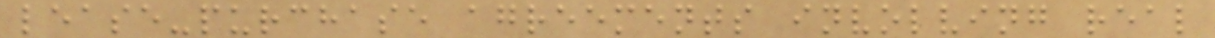lease-purchase agreements involving real
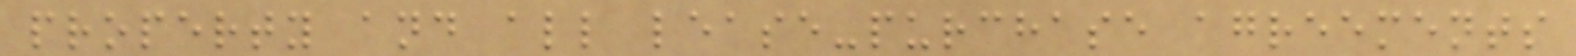property and all lease-purchase agreements
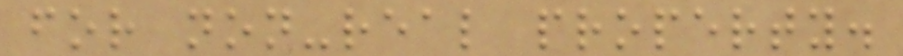for non-real property.
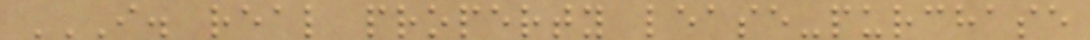I. REAL PROPERTY LEASE-PURCHASE
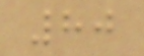80
